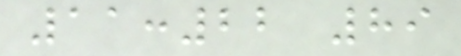11:22 89
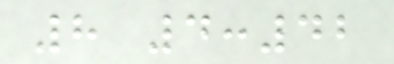8 4:42
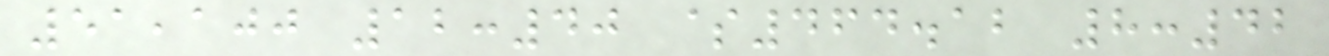51,100 12:40 $464.12 8:42
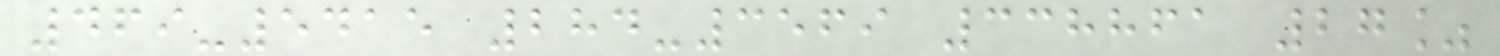469-5415 284-3569 338861 27%
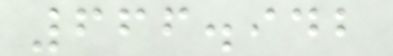666.942
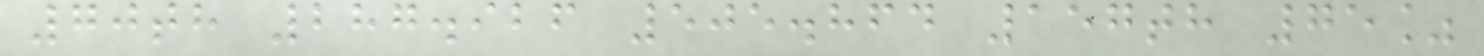70th 287.926 505.864 157th 75%
